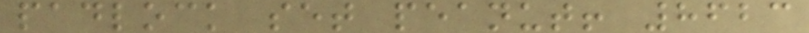padlock set peanut! 8623
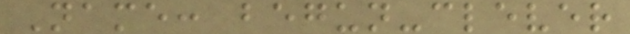Name: begun-clever
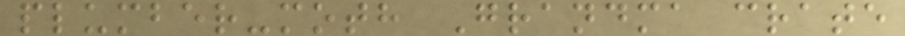plumber-moth Grandma crate
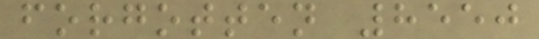forgotten 8550
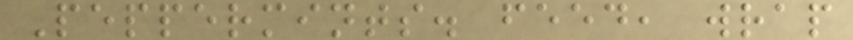Peppermints. feed, wrap
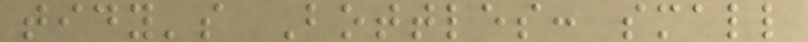tidy's Bottles: small
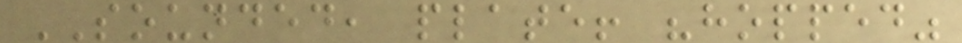SOUNDED, plate! "hopped"
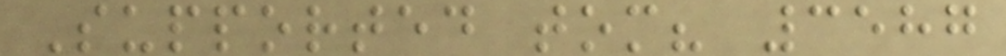Supported tom? 3587
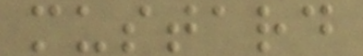mustard
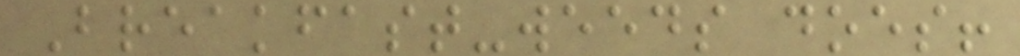Breakfast-weeds does!
